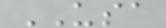USA
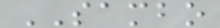SAMBO
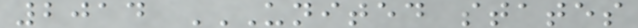2014 UNITED STATES
